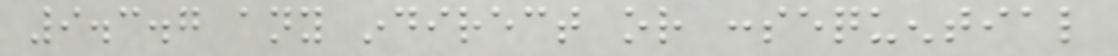9.3.7 any indirect or consequential
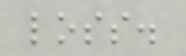loss.
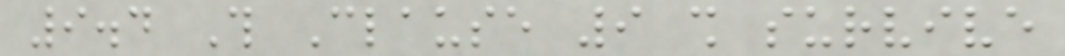9.4 This Clause 9 shall survive
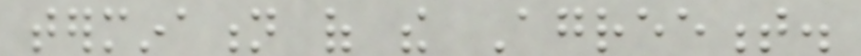termination of the Agreement.
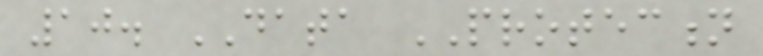10. DATA PROTECTION
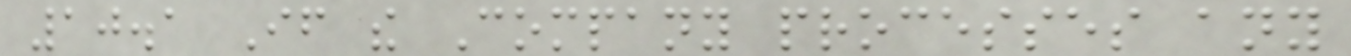10.1 If the Company processes any
